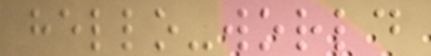hello-world
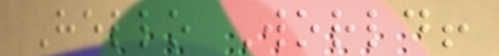Hello World!
